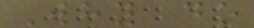Why do
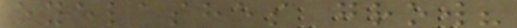eyelashes grow?
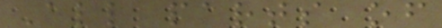All parts of
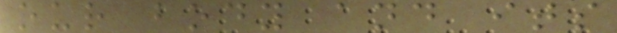our body and its
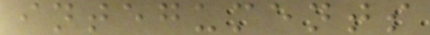integuments
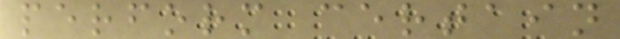perform certain
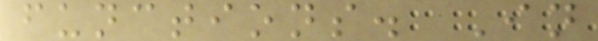functions. In
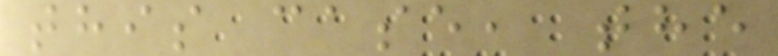this case, the
